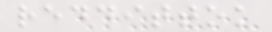reddittok
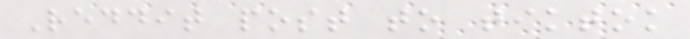Reddit post to tiktok
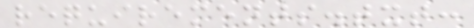requirements.txt:
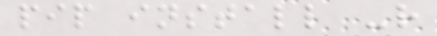pip install -r
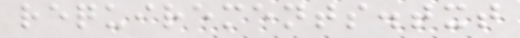requirements.txt
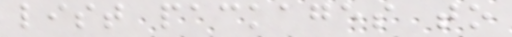list packages to
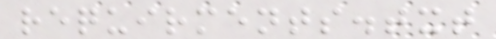requirments.txt
